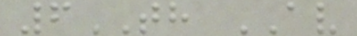6TH AV
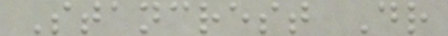Stancrest Dr
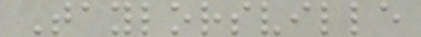Taylorsville
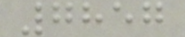7857
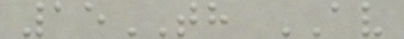15TH AV
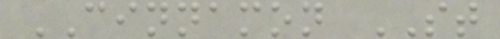CINNAMON ST
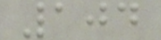104
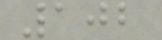102
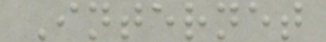Internet
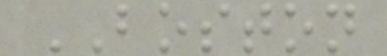BOSTON
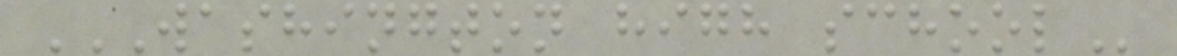WASHINGTON HIGH SCHOOL
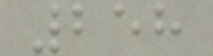258
